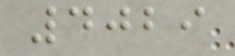4029
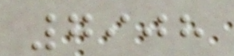7908
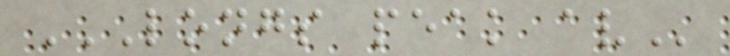LONGS PEAK AV
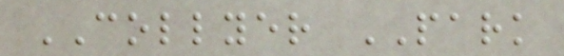COLLYER PARK
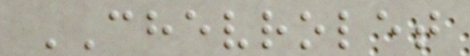CHEVROLET
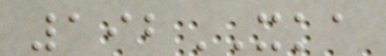192XKA
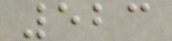523
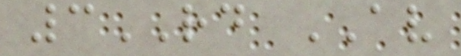3RD AV
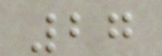27
